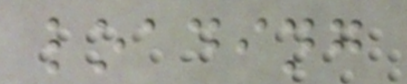loading
